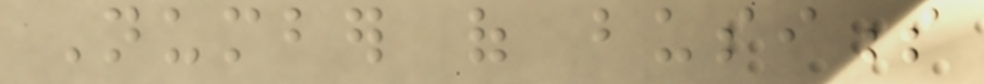Number of business
